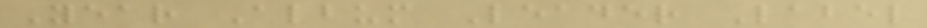Year Album Leader Label
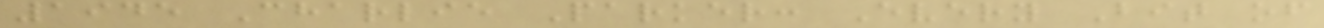1945 Charlie Parker: Every Bit of
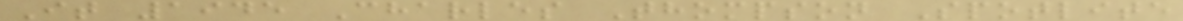It 1945 Charles Thompson Spotlite
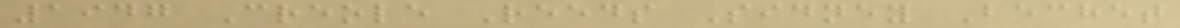1947 Creole Reeds Sidney Bechet
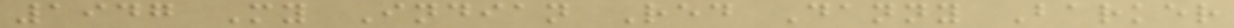1947 My Indian Red Danny Barker
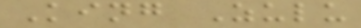King Zulu
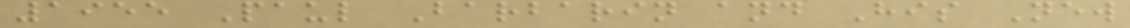1955 Paul Barbarin and His New
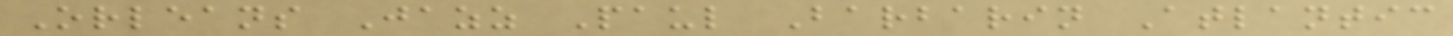Orleans Jazz Paul Barbarin Atlantic
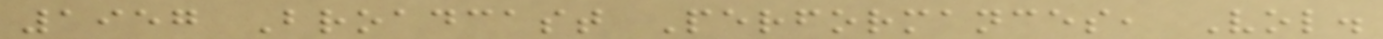1957 Broadcast Performances, Vol.
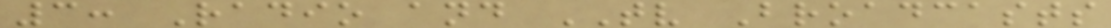3: Radio and TV Broadcasts
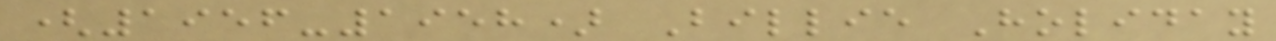(1956-1958) Billie Holiday
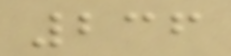236
